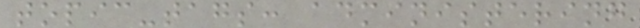topic-tags: administering
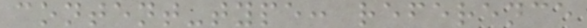content-type: reference
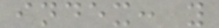index: y
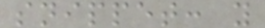snippet: y
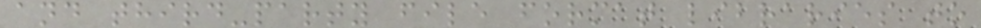and third-party file format libraries to
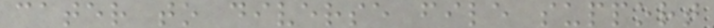cater to diverse file support
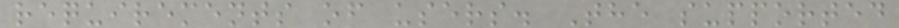requirements of users. The supported
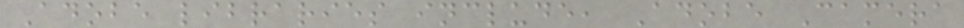Adobe libraries include, Adobe Camera
